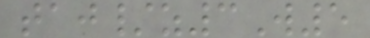taj/z3W5
